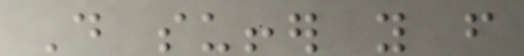Do suffer you from
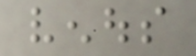venous
